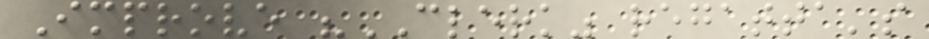Improve "CLERK" regatta's
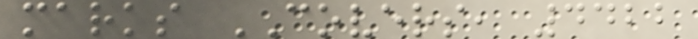marks COVERS, 4422
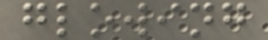glowing
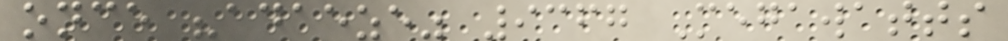once "adaeze" 9367 Megawatts
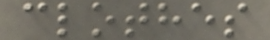clothes
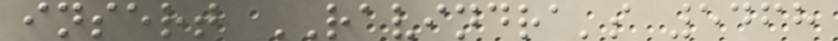insert RAVINDRA's 5468
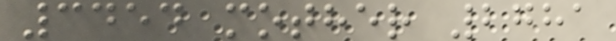3454 mother 2781
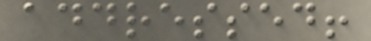addressed!
